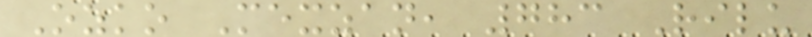Ozko Mexzan, 783 Rilu
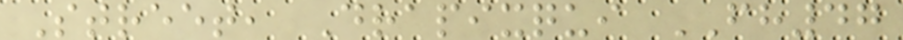Street, Drapixqui FH47
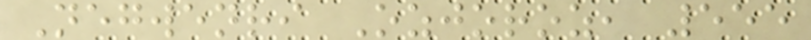Negwenri Ozjoroz, 555
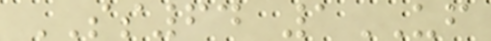SS64 1UF
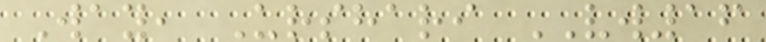Way, Urshari VW16
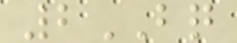2BQ
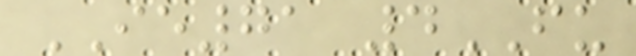IE71 4FU
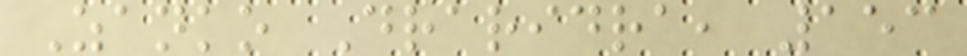Zanko Draridra, 153
